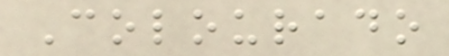Colourado
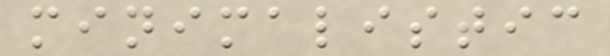minimalistic
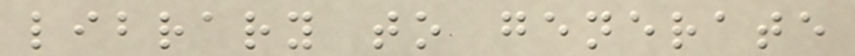library to generate
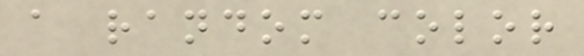a random color
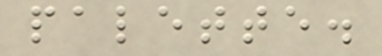palette.
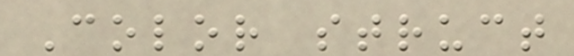Color struct
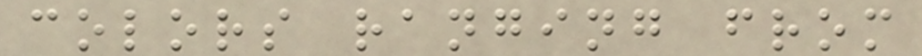colors ranging from
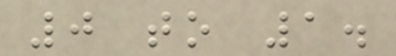0 to 1.
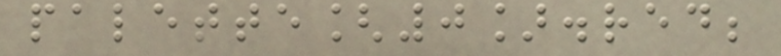palette[0].red;
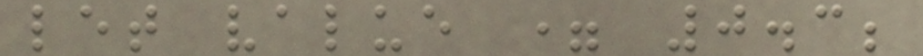let value = 0.3;
